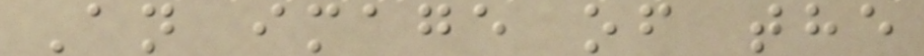An image of the
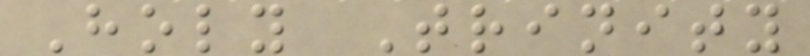Holy Trinity
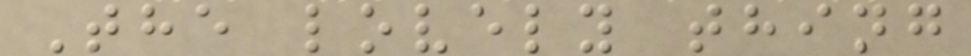The lovely thing
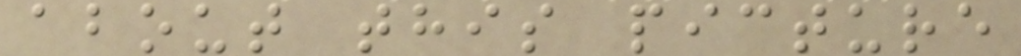about this picture
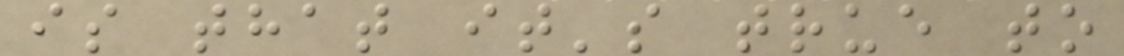is that it's true to
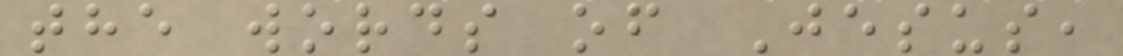the words of Jesus,
